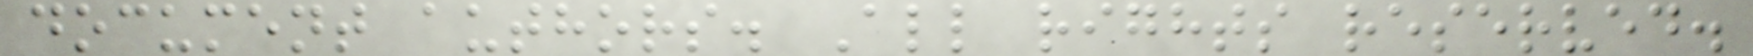document authors. All rights reserved.
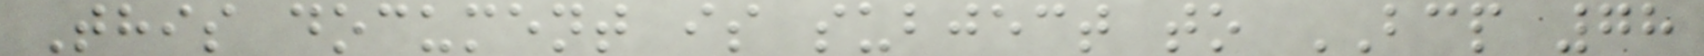This document is subject to BCP 78
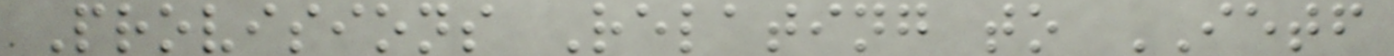Provisions Relating to IETF
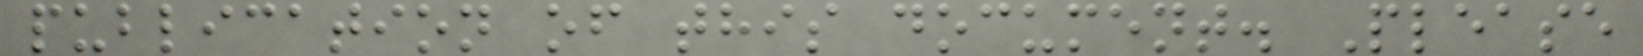publication of this document. Please
